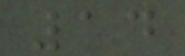14
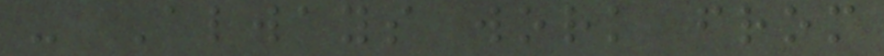- Always work from
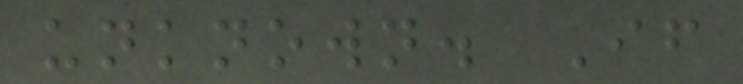unknown. If
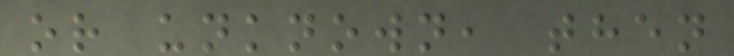or unknown, then
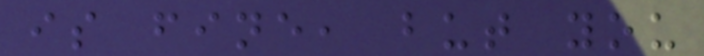is fine, but you
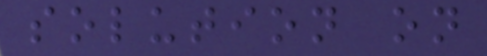solution on
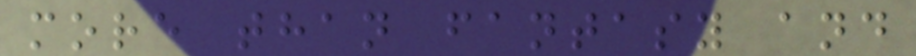more than fantasy and
